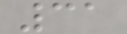31
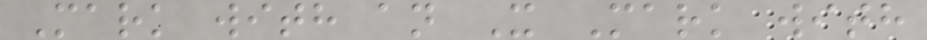Mark with an X Mark with
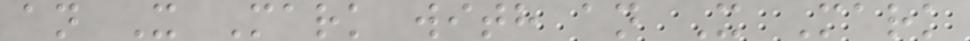an X Mark with an X Mark
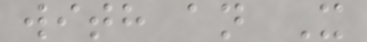with an X
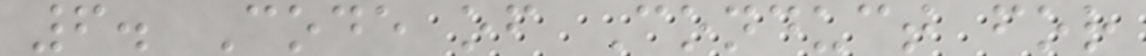6. Code of Conduct for
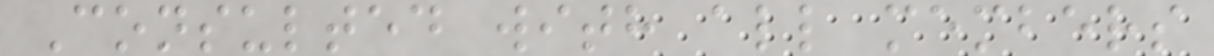Consulted with all members
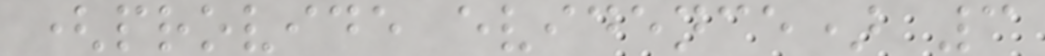(provide evidence) 3
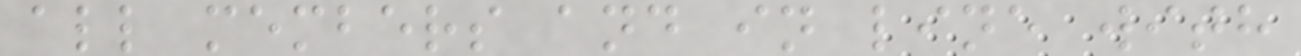all members and in line with
